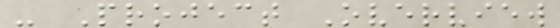- Project Overview
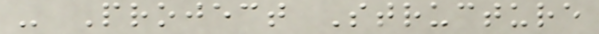- Project Structure
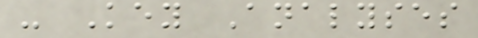- Key Analyses
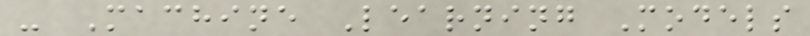- Machine Learning Models
